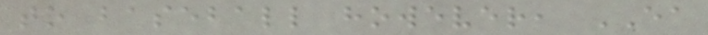to baseball however, EA
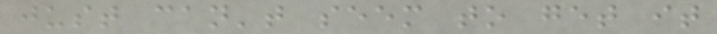just can't seem to get it
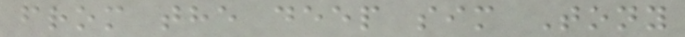from the deep sim Tony
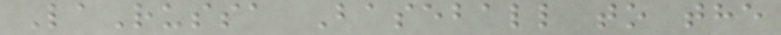LaRussa Baseball to the
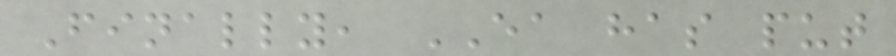Finally, EA has put
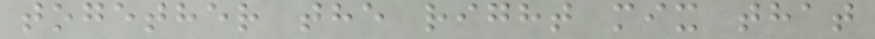together the right mix that
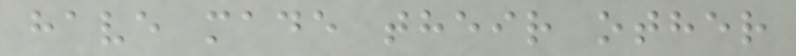have made their other
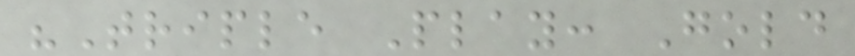"Triple Play: Gold
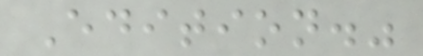Edition."
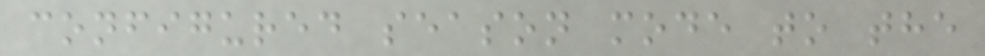configured season mode to the
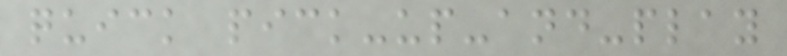quick pick-up-and-play
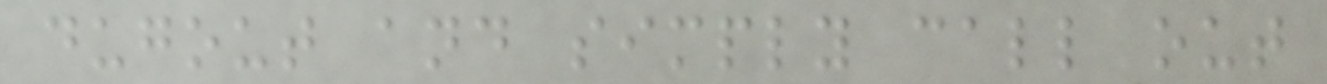dugout and simply call out
